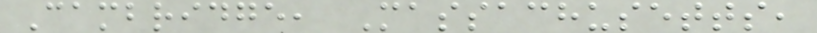Cambridge, Massachusetts,
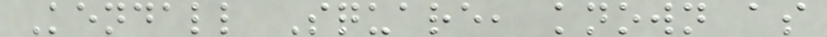Kendall Square, known as
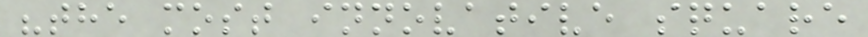"the most innovative square
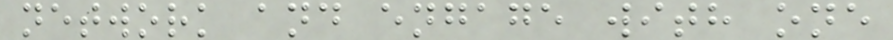network and engage with one
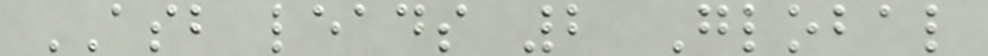ASB leads 2 Global
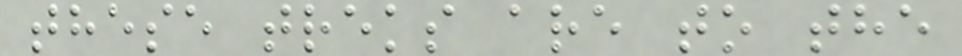these treks are to the
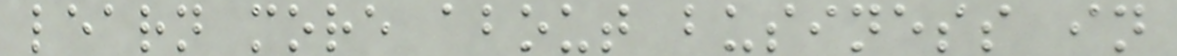learn more about business in
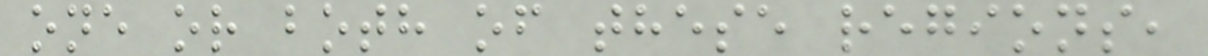one or both of these regions,
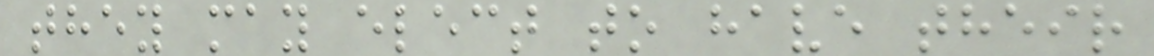they may elect to have their
